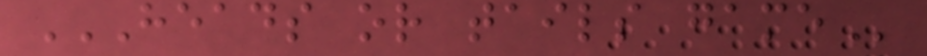HEADS OR TAILS GAME
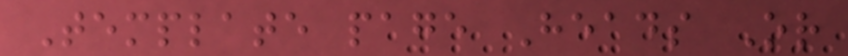Template page Heads Or
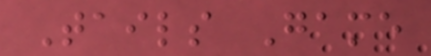Tails Game
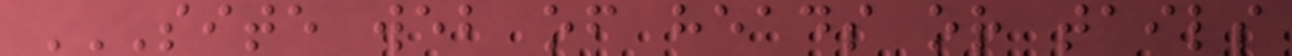SITE WEB OF HEADS OR TAILS
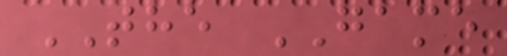THE GAME
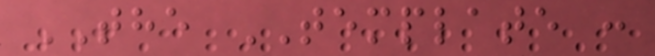THE TEMPLATE :
